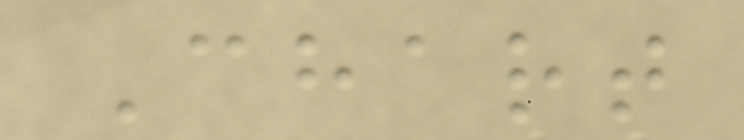Chart
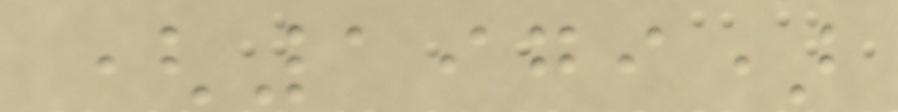(1979)
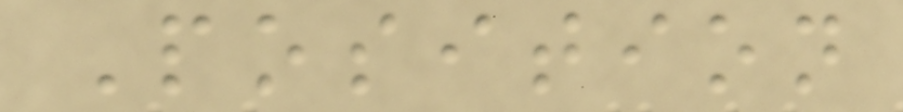Position
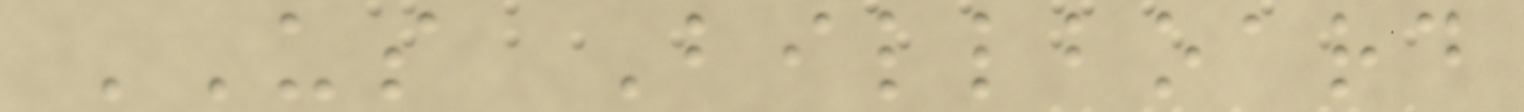US Billboard
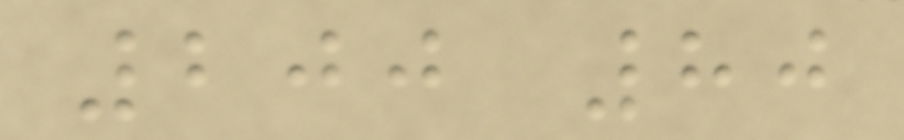200 80
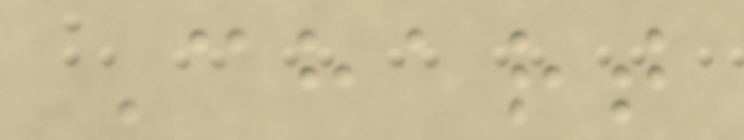Chart
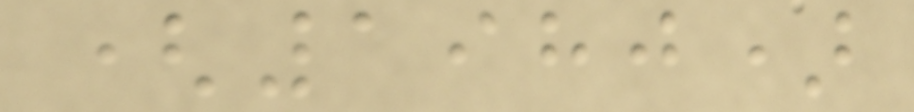(1980)
